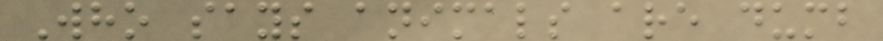Who says animals are dumb
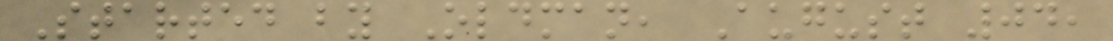Started by Oldman, August 04,
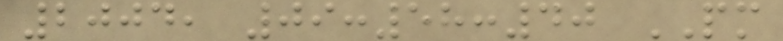2004, 09:58:40 PM
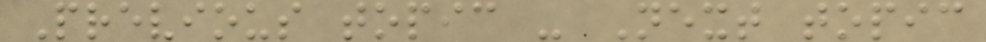Previous topic - Next topic
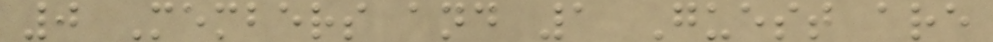0 Members and 1 Guest are
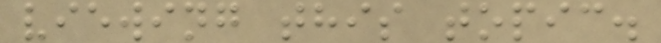viewing this topic.
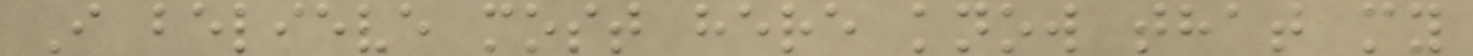I believe most here know that my
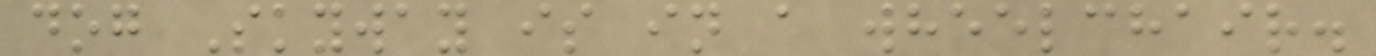dog Skyway is in a wheelchair.
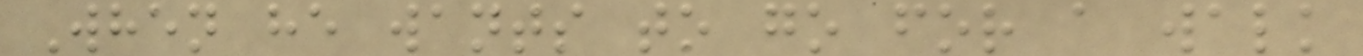When he wants to go for a walk
